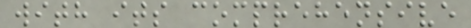with its comprehensive
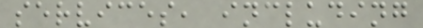services, including
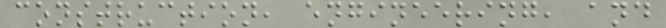construction, engineering, and
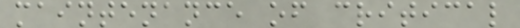maintenance of critical
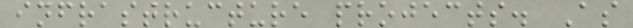infrastructure projects. As
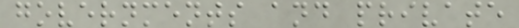governments and private
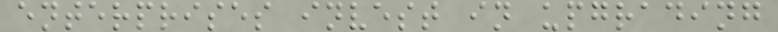enterprises invest in upgrading
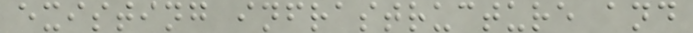existing infrastructure and
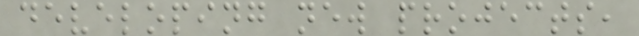developing new projects,
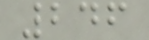246
